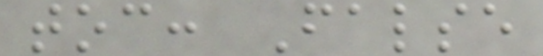toc: False
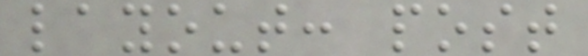layout: post
